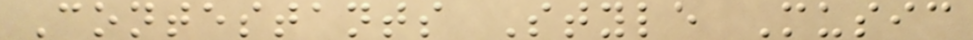Contestants Style Music
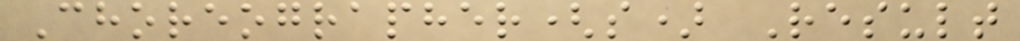Choreographer(s) Result
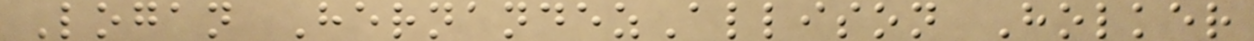Logan HernandezAllison Holker
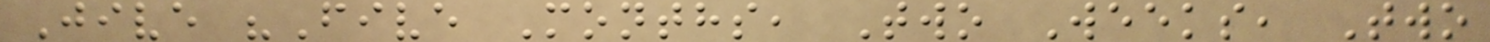Jive "Five Months, Two Weeks, Two
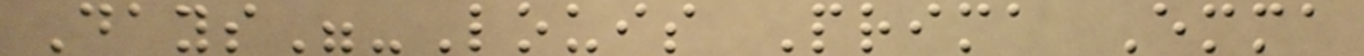Days"-Louis Prima Emma
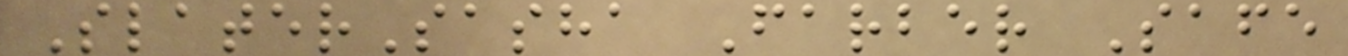SlaterSasha Farber Safe
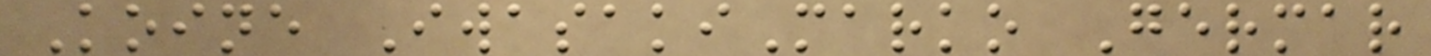Koine IwasakiMarko Germar
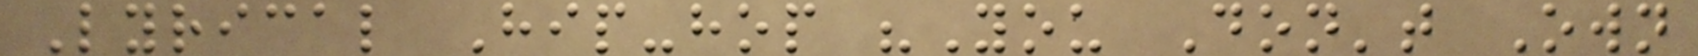Lyrical Hip-hop "You Don't Own
